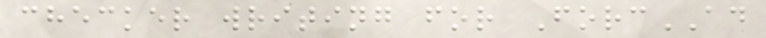checker writing for ForcAD
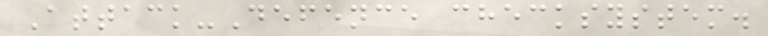Attack-Defence checksystem.
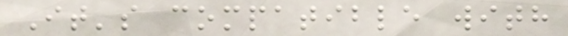It's compatible with
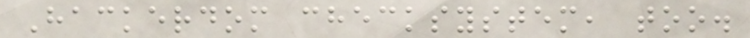Hackerdom checksystem, too.
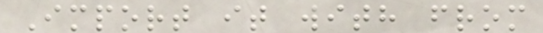Import it with from
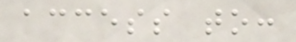access to:
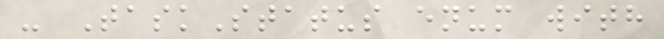- TaskStatus enum with
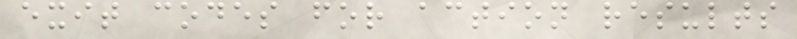exit codes for action results
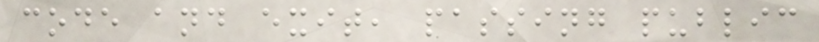code and exit, passing public
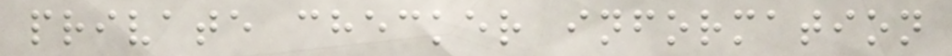private checker information
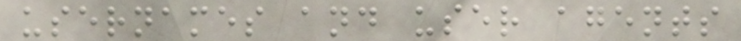usernames and user agents
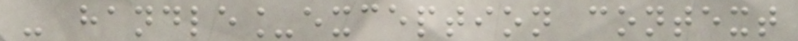- handle_exception context
